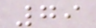79
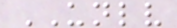UNLV
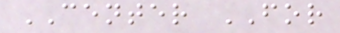CENTER FOR
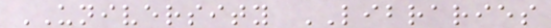UNIVERSITY LIBRARIES
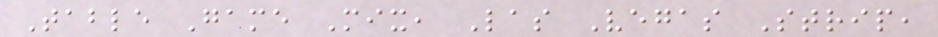Table Game Mix, Las Vegas Strip,
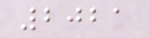2021
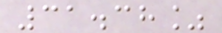31.38%
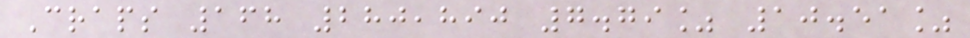Craps 168 280,890 7.79% 10.51%
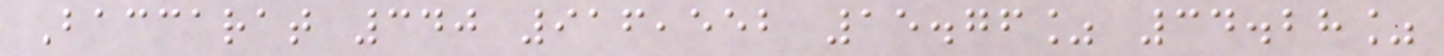Baccarat 340 916,552 15.76% 34.28%
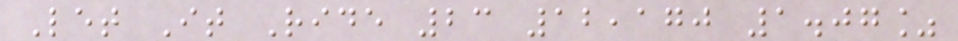Let It Ride 23 12,170 1.07%
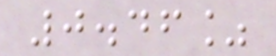0.46%
